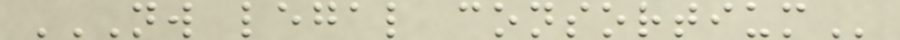NW LEGAL CONSORTIUM
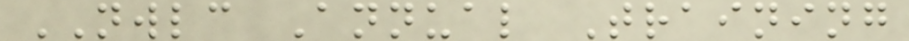NWLC Annual Training
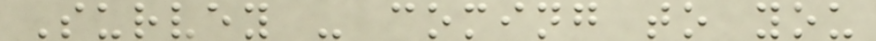Survey - coming to you
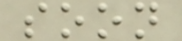soon
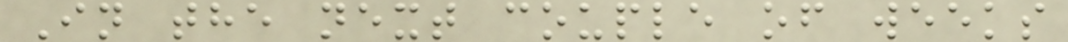In the next couple of weeks
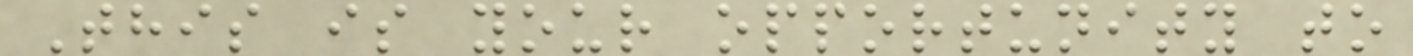This is your opportunity to
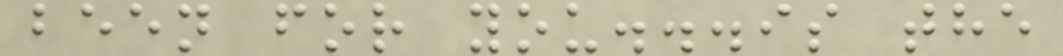been for you...is the
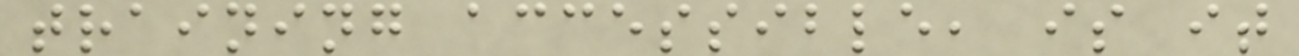training accessible, is it
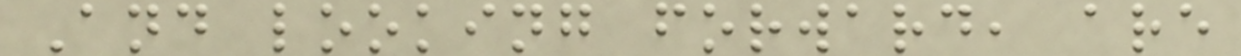And looking forward, are
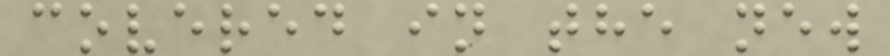covered in the new
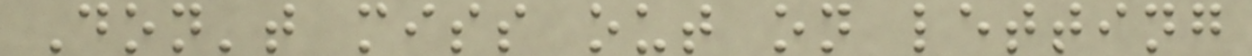Don't miss out on letting
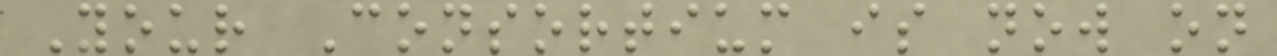Your Consortium is now on
